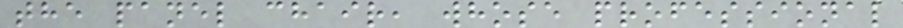the panel chair, whose professional
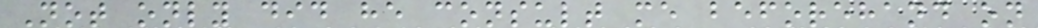Not only did he consult me beforehand on
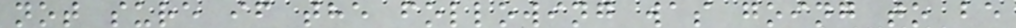not sure if the following was going to be
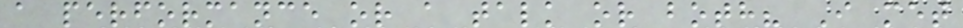a performance or a talk or both? I met
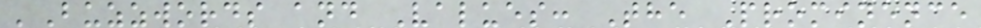'Buzzwords and Values: The Prominence
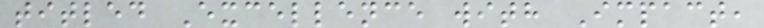titled Excellence with Impact,
